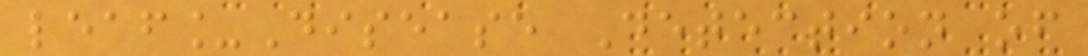leaf_Disease Detection of
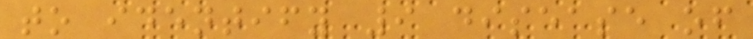to identify 9 disease of
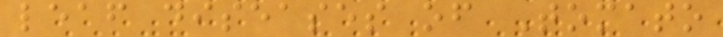leaf diseases of Tomato
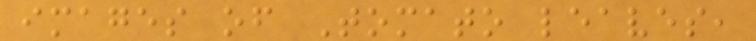images of Tomato leaves,
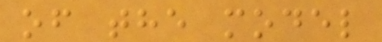of the model
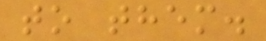to them.
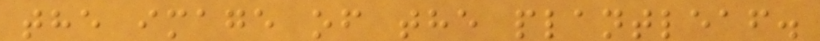the image of the plantleaf.
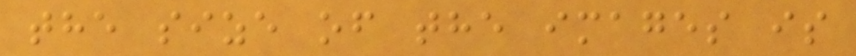the size of the images is
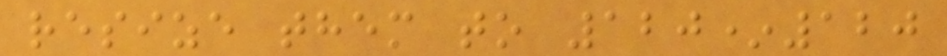resize them to 120*120
